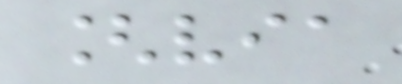[via
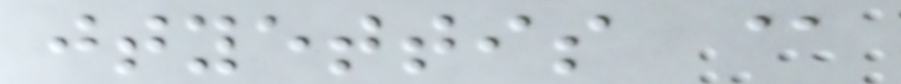jtyettis @
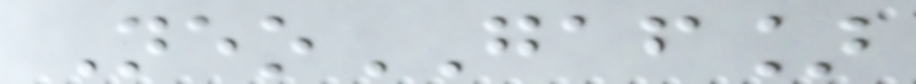NeoGAF]
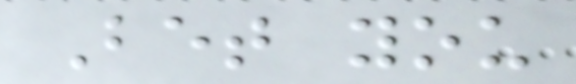Bet you
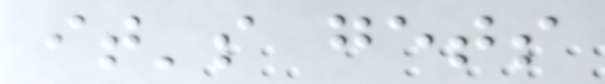it's gets
